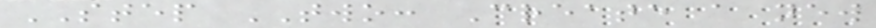STEP TWO: Create a new
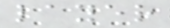layer
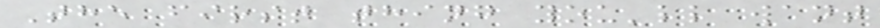The first thing you'll want
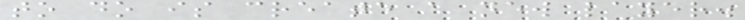to do is create a new layer.
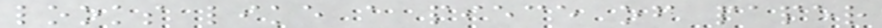looks like a piece of paper
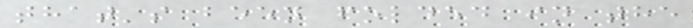that's been folded in the
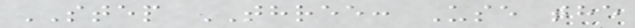STEP THREE: Use the
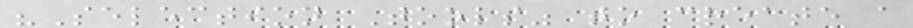"Selection Tools" to create a
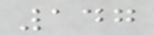147
